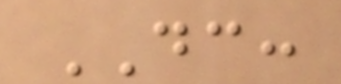DC:
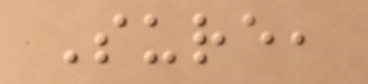Sure,
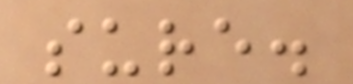sure.
